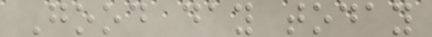Good day today
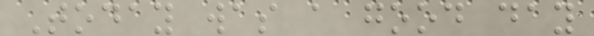Today was a good day
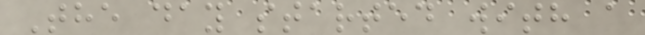The day started with a
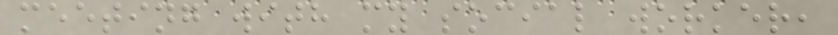meeting with my social worker,
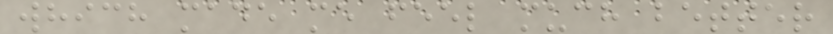which made me feel much better
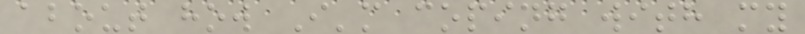about how I'm coping with my
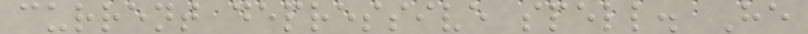current depressive spell. He
